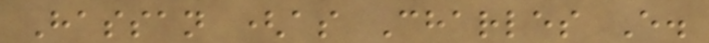Hassan (as Charles E.
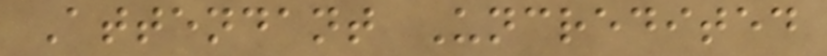Attendant Uncredited
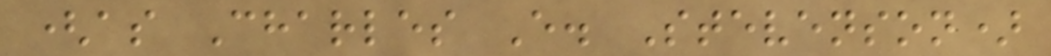(as Charles E. Stevenson)
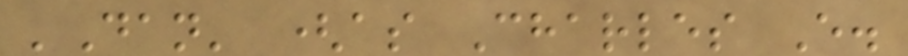'Dan' (as Charles E.
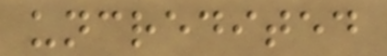uncredited
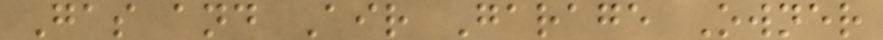Gas and Air Garage Owner
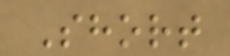Short
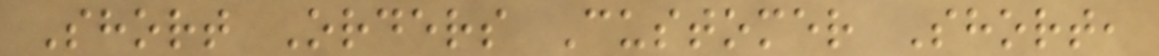Short Orders Customer Short,
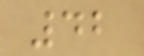42
